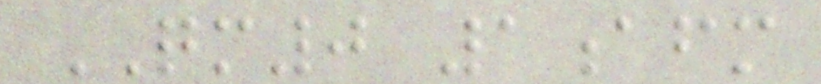QM0 1afm
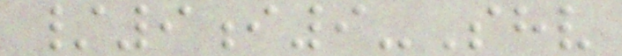/9i9-Shv
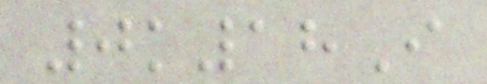0k18I
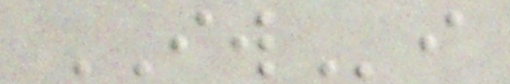IWi
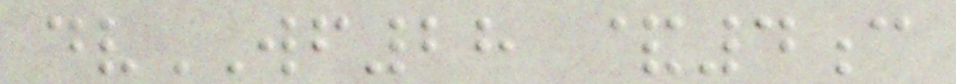dvWF28 &4c
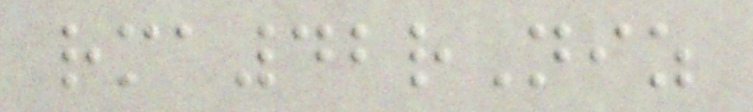rma42rNiz
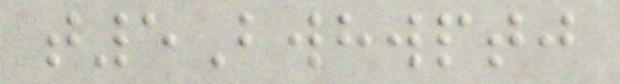t5Bwhwptj
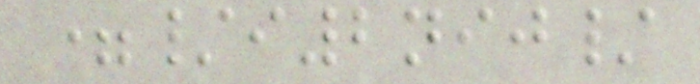=/i2nij/
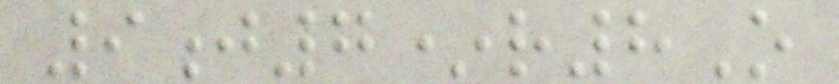9j7*r8O
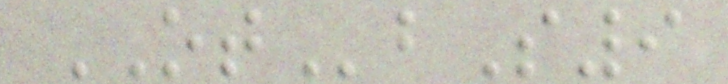OTbS9
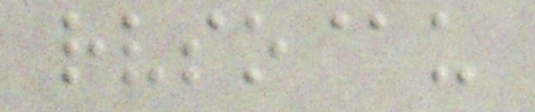rvso@u
